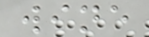wine
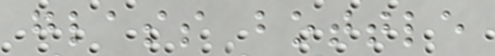glass bottle
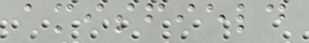amisfield
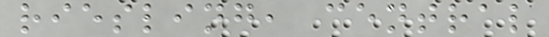riesling, central
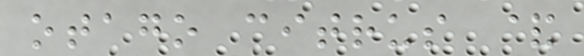otago citrus &
